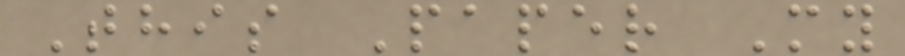This Paper My
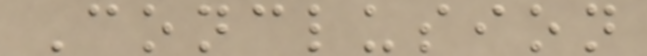Conclusion
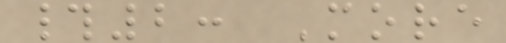#2: More
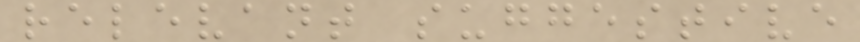relevant suggestive
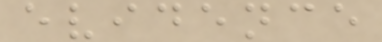evidence
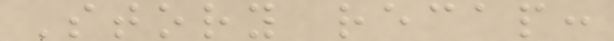Story recap:
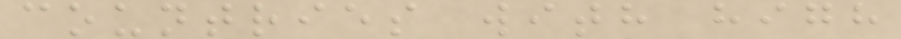countries with high
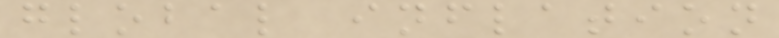global inflation
